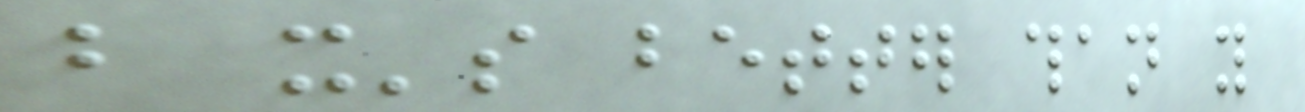but it's better than you
